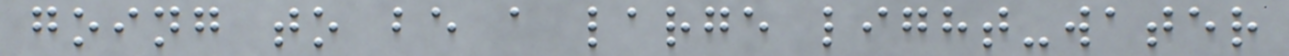going to be a large light-water
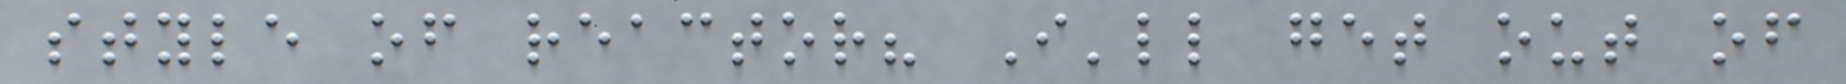style of reactor? I'll get out of
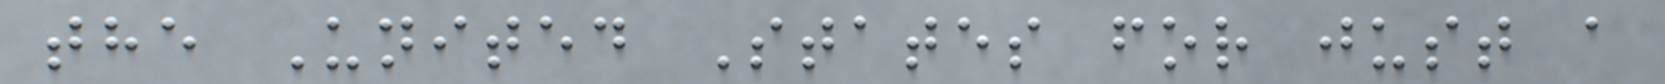the United States for just a
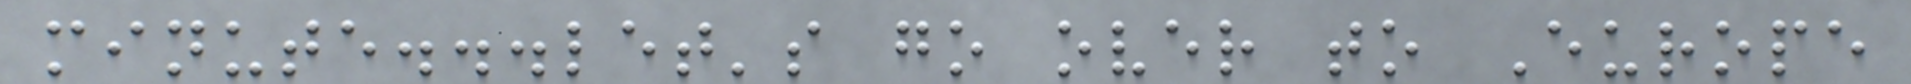minute...let's go over to Europe
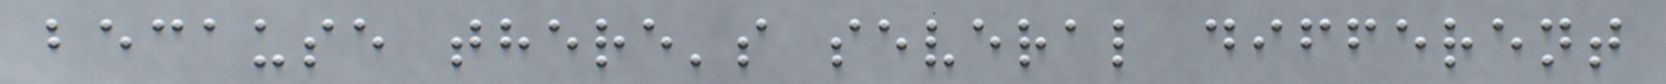because there's several different
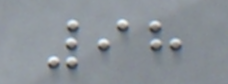98
